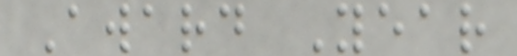Award Year
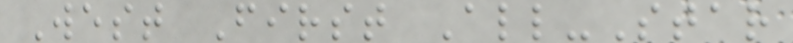West First All-Star
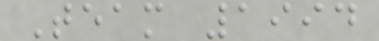Team 1994
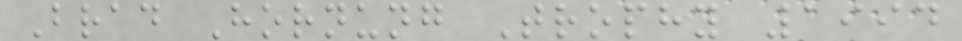Brad Hornung Trophy 1994
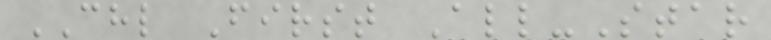CHL First All-Star
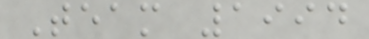Team 1994
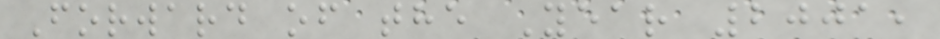Forward of the Year 2001,
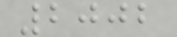2002
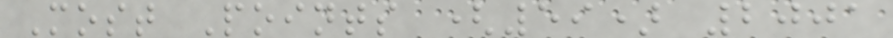Most Points (59) 2001
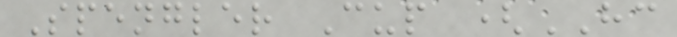Spengler Cup (HC
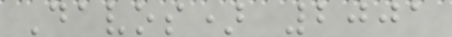Davos) 2001
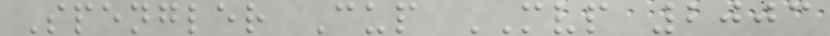Spengler Cup MVP 2003
